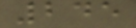245
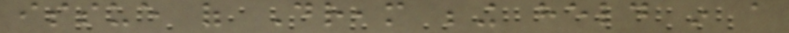issue of Dream being held in a
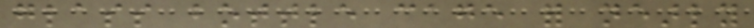glass bottle cage for nearly
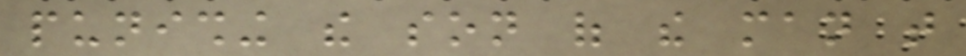punishing the son of the man that
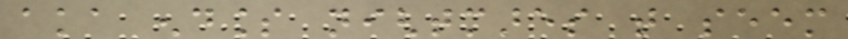aka endless nightmares that seem
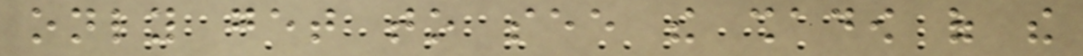only get to see the shadow of the
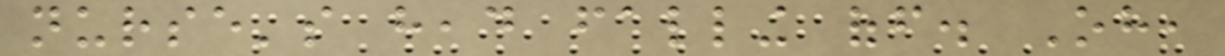nurse's head falling off. Oh,
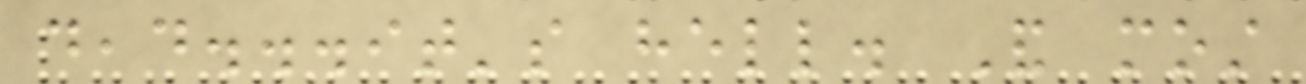dead...it's hell. And most
